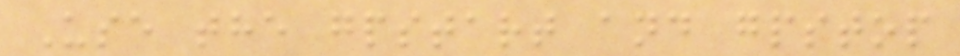Use the gpstart and gpstop
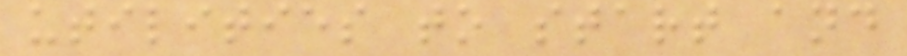utilities to start and
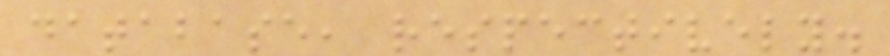database, respectively.
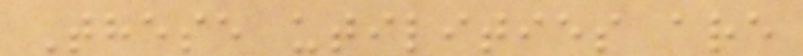These utilities are
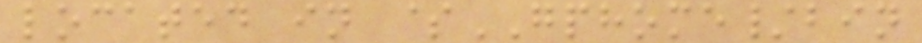located in $GPHOME/bin
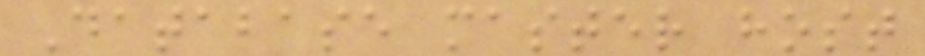Database master host
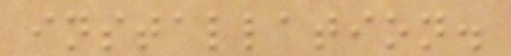installation.
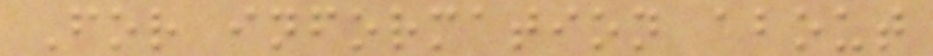For information about
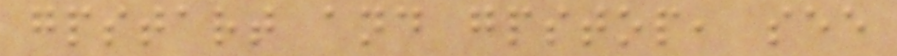gpstart and gpstop, see
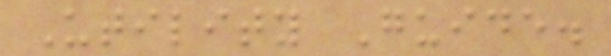Utility Guide.
